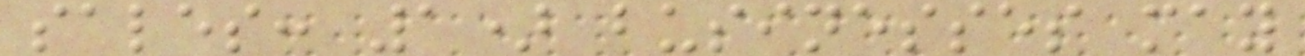sales: 1) businesses may
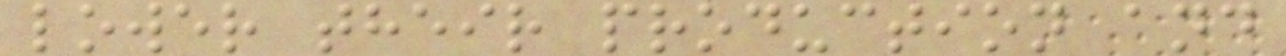lower their production and
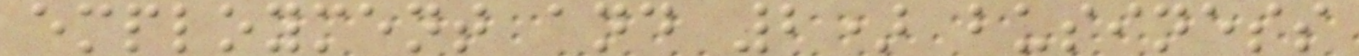employment and 2) business
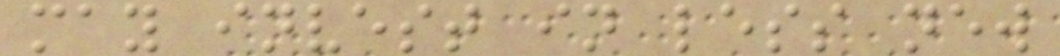may invest in less new
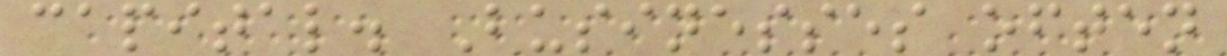capital. Businesses often
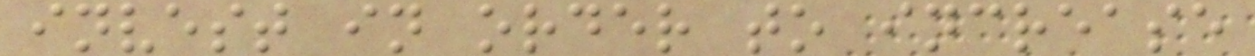invest in order to increase
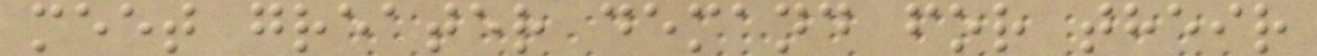meet greater demand for their
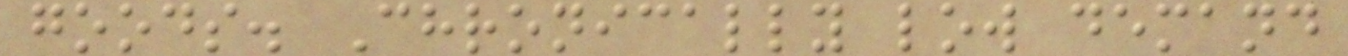goods. Chronically low demand
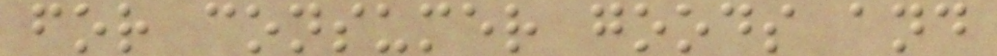for consumer goods and
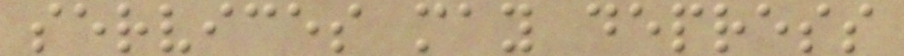services may depress
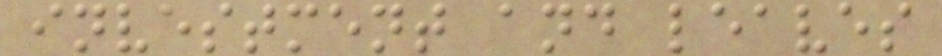investment and leaves
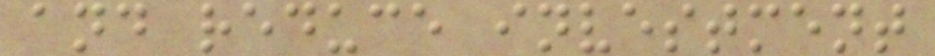and reduce investment
